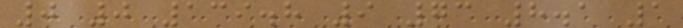0 0 139.8 9 73 8.1 1
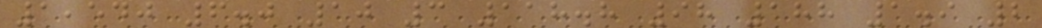1,540 6.0 10 3 118.8 98 188 1.9 2
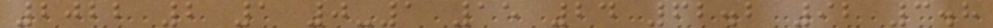2022 2 1 0-1 15 24 62.2 92 3.8
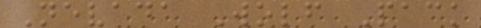Nevada Wolf Pack
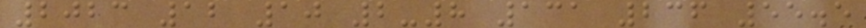2023 12 10 2-8 131 236 55.5
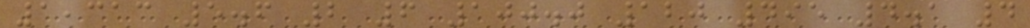1,313 5.6 2 6 100.0 120 495 4.1 4
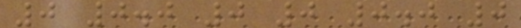0 0.0 0 0 0.0 0
